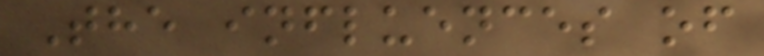The influences of
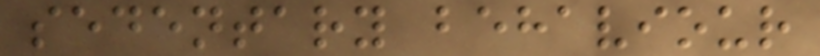sedentary behaviour
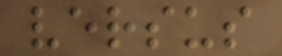versus
